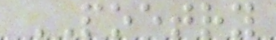POETRY
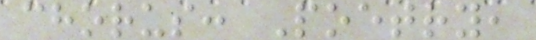chorus: Poetry,
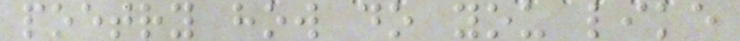poetry how do you like
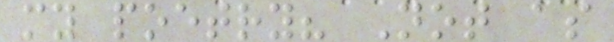my poetry? Not as
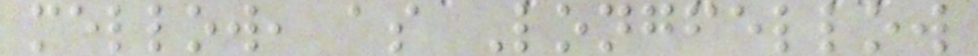mellow, as Longfellow
